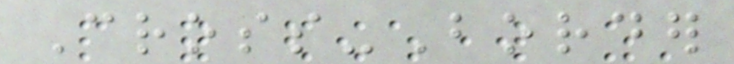Cross-Border
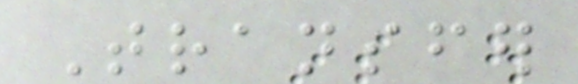Transfer
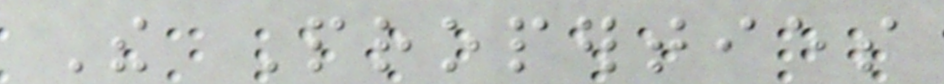The Properties
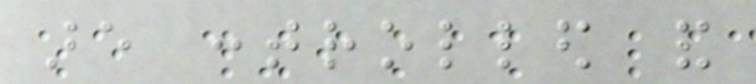are controlled and
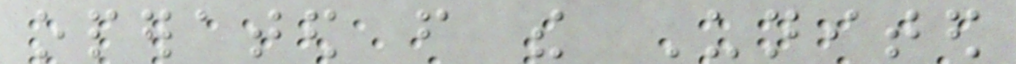operated from the United
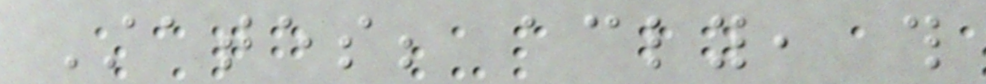States; accordingly, this
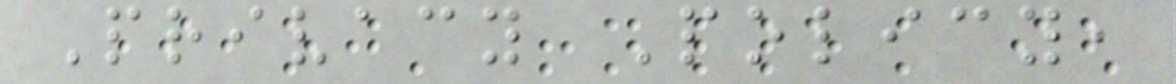Privacy Policy,
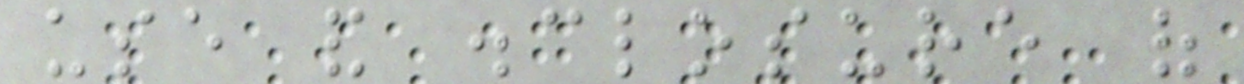use and disclosure of
